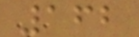162
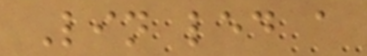Lin led a
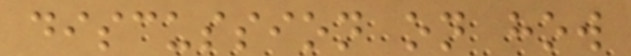discussion on how
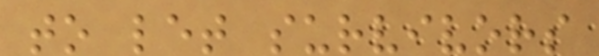to let survivors
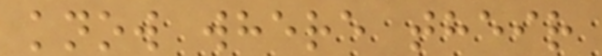know where their
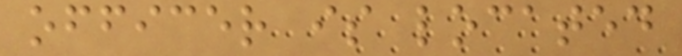officer is located
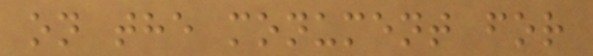on the monument for
